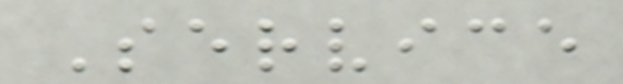Service
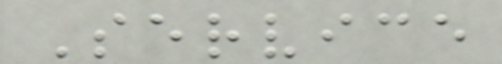Service
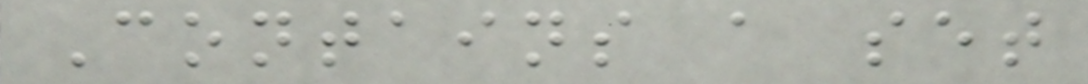Contains a set
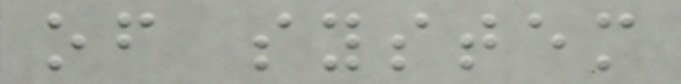of system
